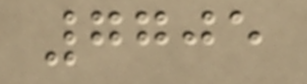7705
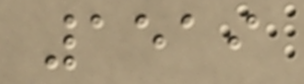1519
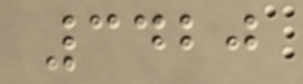3420
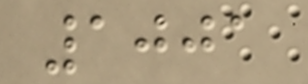1001
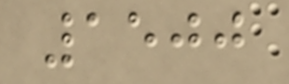1500
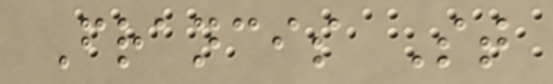Francis St
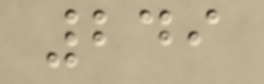249
